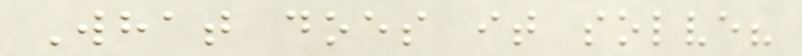What does it solve?
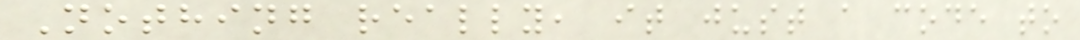Nothing really, it just a code to
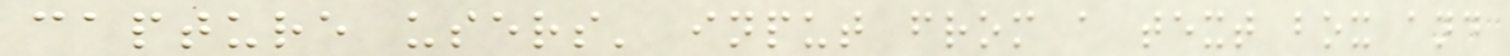capture users' input from a text box and
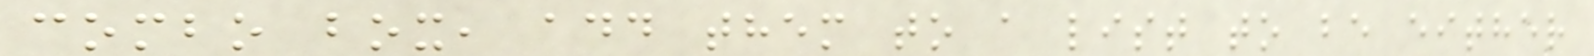combo box, add them to a list to be either
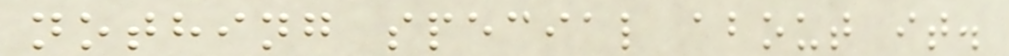nothing special about it.
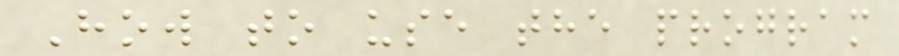How to use the program
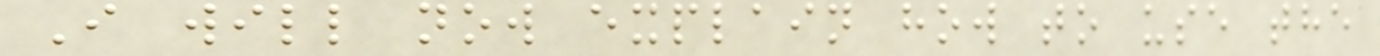I will now explain how to use the
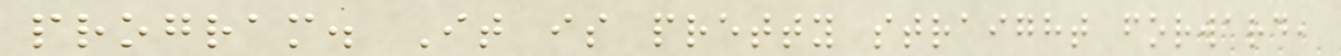program. It is pretty straight forward,
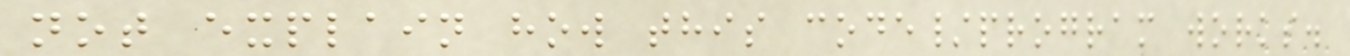not explain how this code/program works.
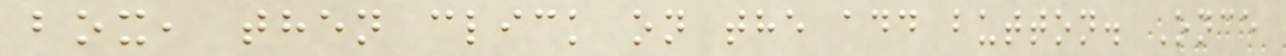box, then click on the add button. Once
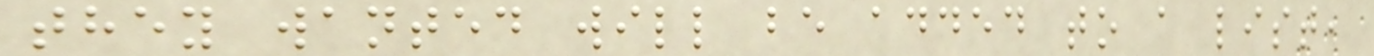they wanted will be added to a list,
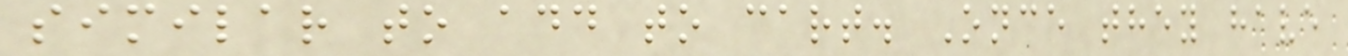similar to add to cart. Once they have
